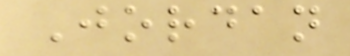Jordan
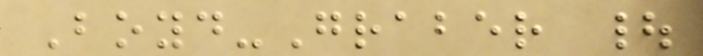Boyd-Graber |
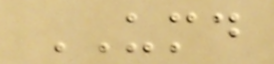UMD
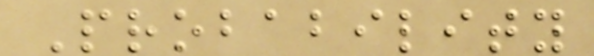Probability
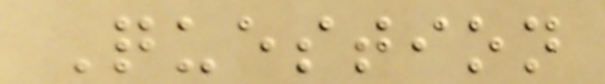Question
